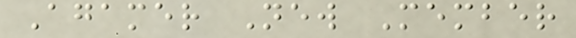Agamer New Member
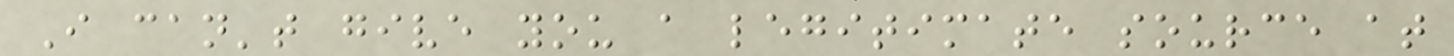I can't give you a legitimate source at
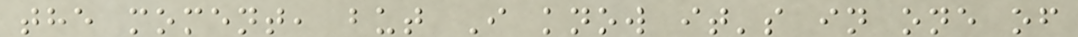the moment, but I know it's in one of
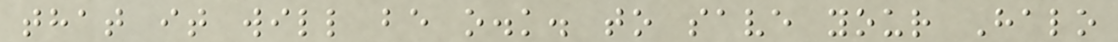that it will be o.k. to save your Halo
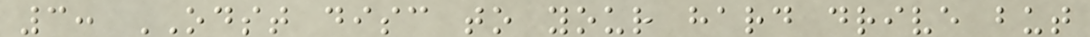3: ODST disc to your hard drive but
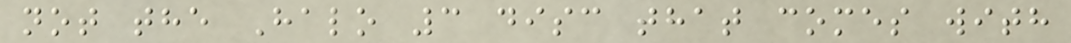not the Halo 3 disc that comes with
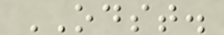ODST.
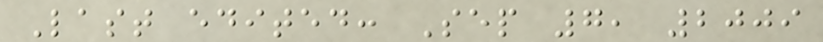Last edited: Sep 7, 2009
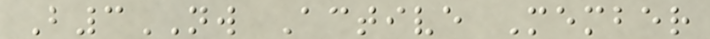B3NW Active Member
